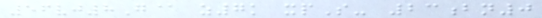56vj8G@ z7k xpS- 23bn0
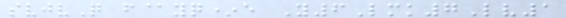svjvQ f@yq*e Y6Lmk7Lv1
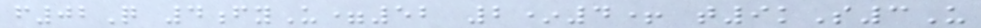f02Q 4fyU=52 2*4+ t9kS3U
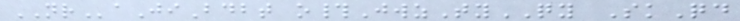NRaJiBdbt o#JwzTyQY SkQd
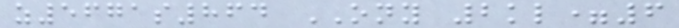z5671s864 ONY 2kl=6
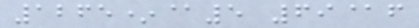1265*@5 69@f
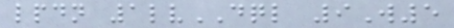lpdn 1lvDQL 9W5
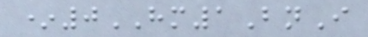*0HM1BnI
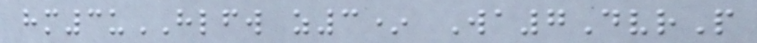hm3uHLFW z3* Wa7DvrP
